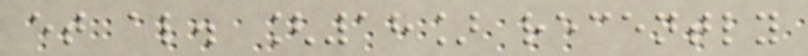et al. [18] recently
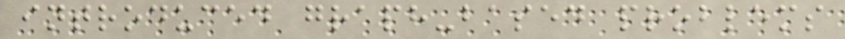introduced graph-based problems
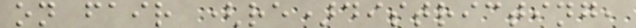on fair (re)districting,
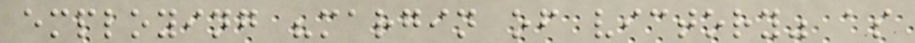employing "margin of victory" as
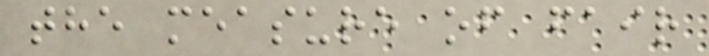the measure of fair
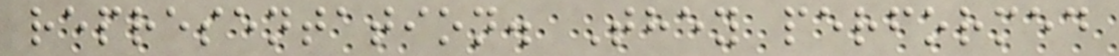representation. They performed
